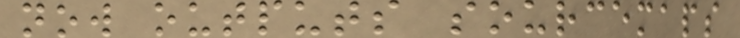now outputs sourcemaps
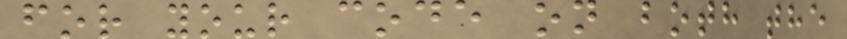for your code on both the
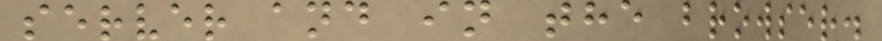server and in the browser.
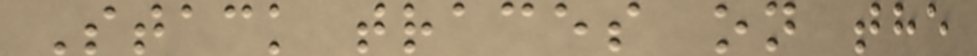Stack traces on the
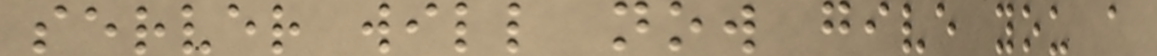server will now give you a
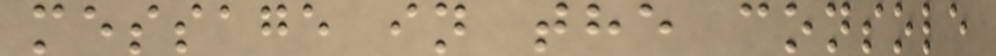message in the console
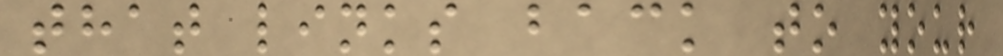that links back to your
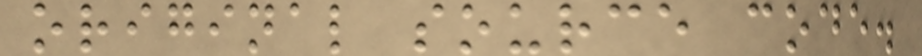original source code.
